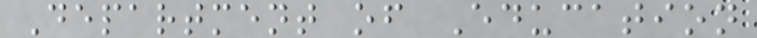Department of Education
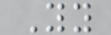Yy
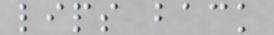lips back
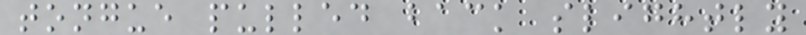tongue pulled back slightly
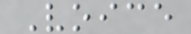Voice
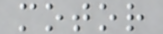motor
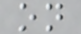on
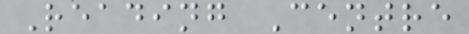Reading Centre
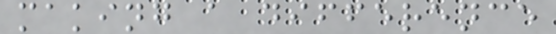making a difference
